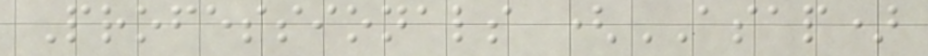Professionals (ASAP)
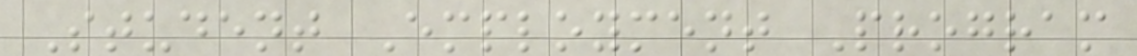Student Employment Program
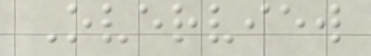Overview
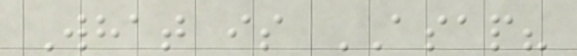What is ASAP?
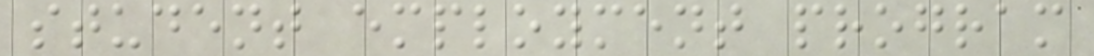student employment program
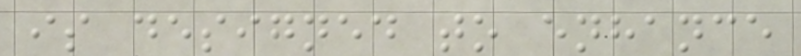is designed to enhance
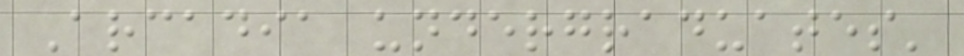Arcadia undergraduates'
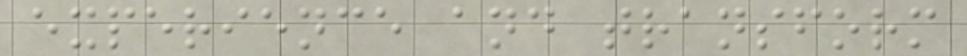experience and transform
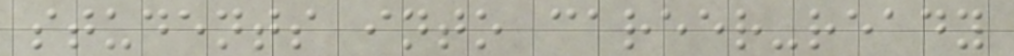students into career-ready
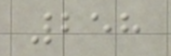258
